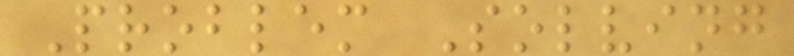Problem Solving
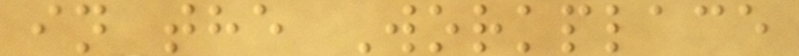in the Workplace
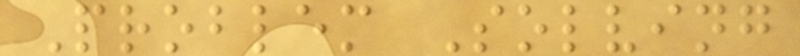Problem Solving
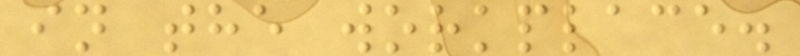in the workplace.
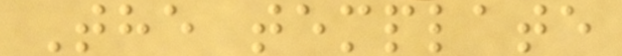The template
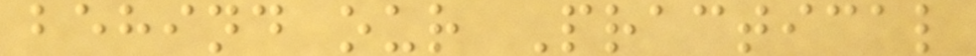behind our Practical
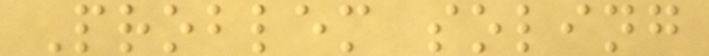Problem soling
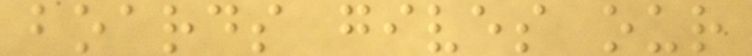boards gives our
